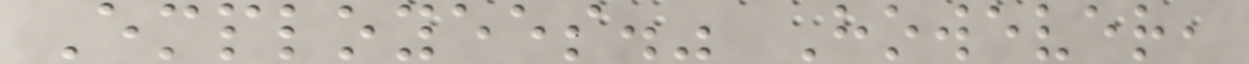Employees." However,
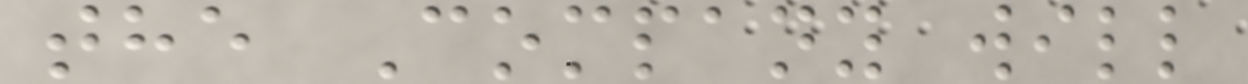the Company will
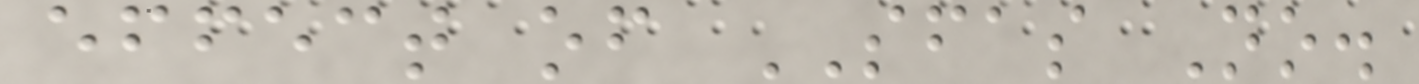effect of SFAS No.
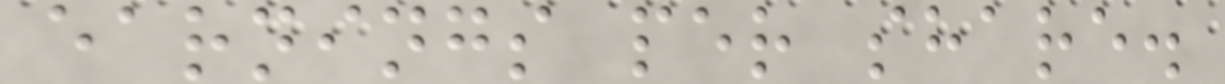earnings per share.
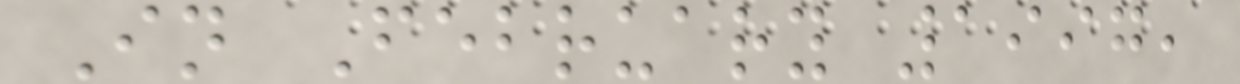In February 1997,
